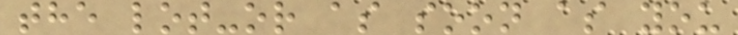the lot-or as soon as you
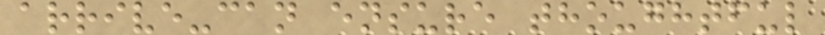arrive-can ensure thoughtful
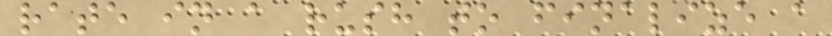rate in a rush to finalize a
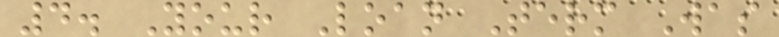4. Your Loan Term Was
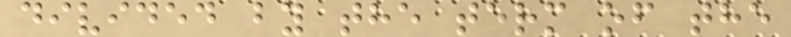divided by the term of the
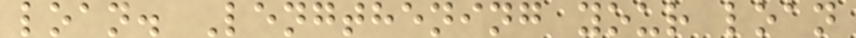loan. Lengthening your loan
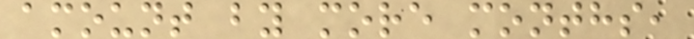amount by more months,
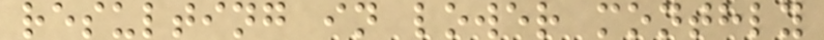resulting in lower monthly
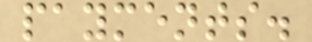payments.
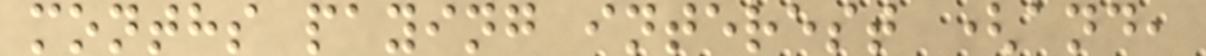months paying interest (and,
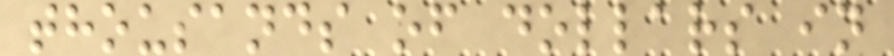thousands of dollars in
